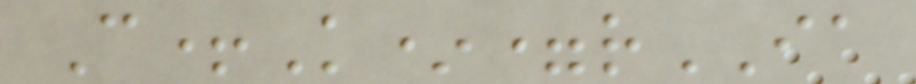C+K*=rIA
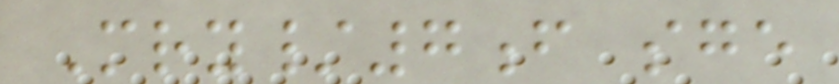Mry/7f sge
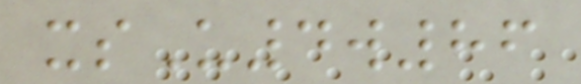xsU4w86
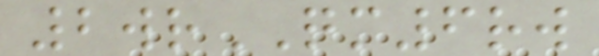2wrQM6rw
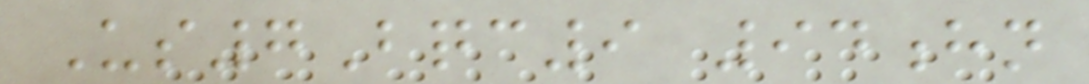Us7Bqc9 94hn
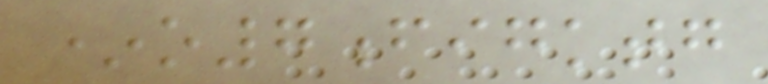*o7figktg
